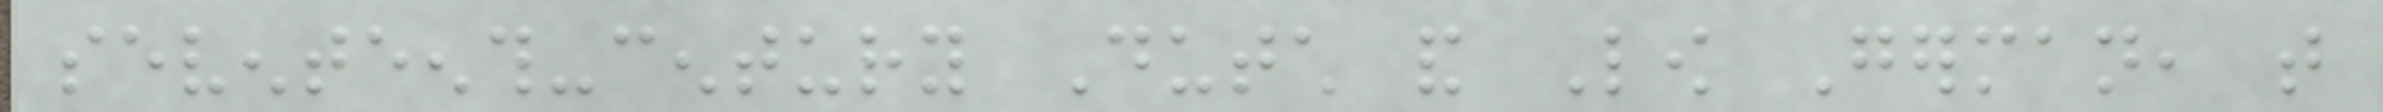seventeenth-century Dutch and Low German, that
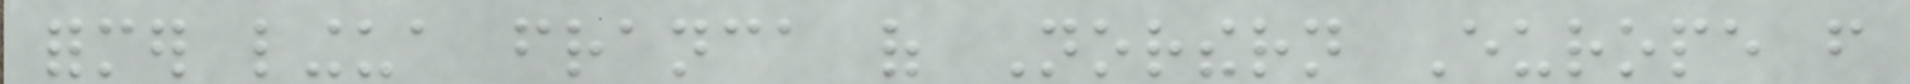former lingua franca of Northern Europe from
